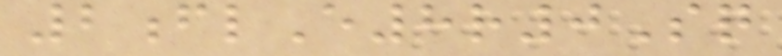2flE8r0Sq
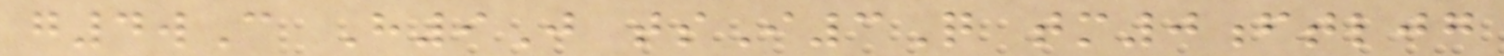g4wC H9J tsI3Q tm0ftljg
